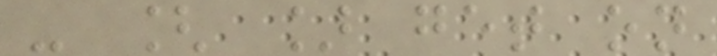- [ ] get on
